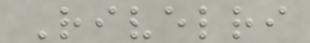Rivelri
